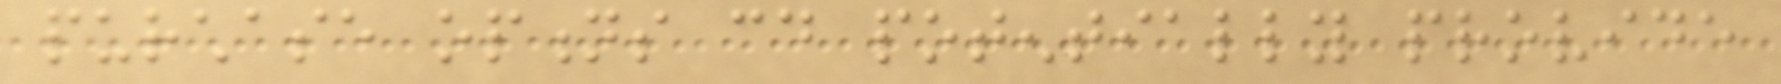purchase options could potentially provide
